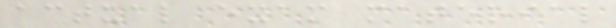actual exam material
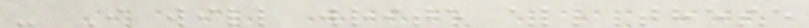- I will write all these
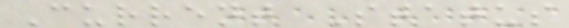Current Status
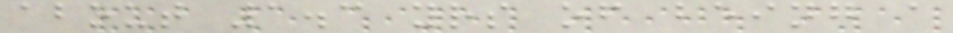about 1.3 yrs of being a
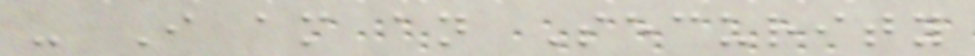- I am an Security
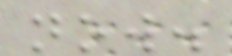now.
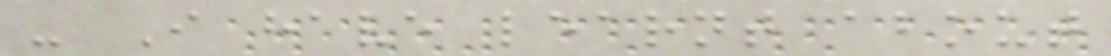- I have learnt about
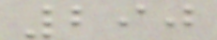290
